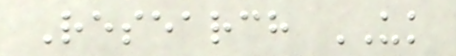Research UK
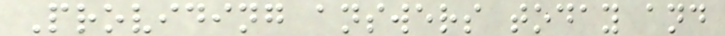Providing answers today and
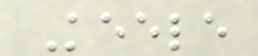Keele
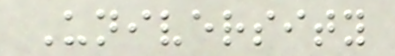University
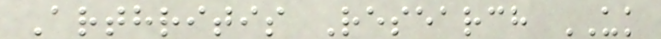Arthritis Research UK
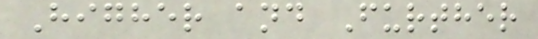Higher and Further
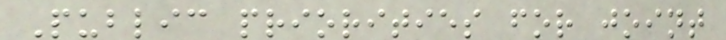Public priorities for joint
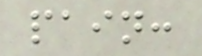pain:
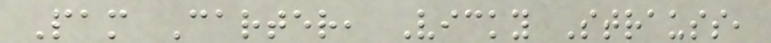Pam Carter, Vicky Strauss,
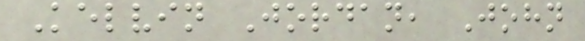Kelvin Jordan, John
